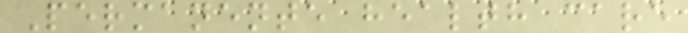Permanente health care
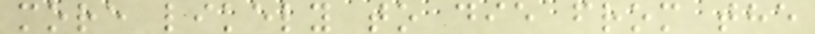more likely to die from the
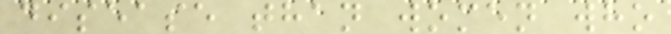disease than women who
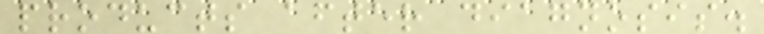products after diagnosis.
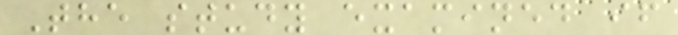The study examined if
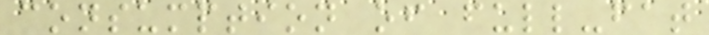consumption of full-fat
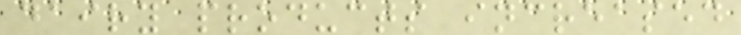dairy products increased
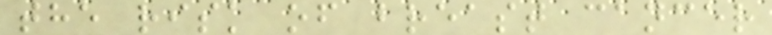the risk of breast cancer
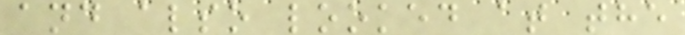and also looked at the
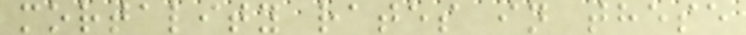mortality rates in these
